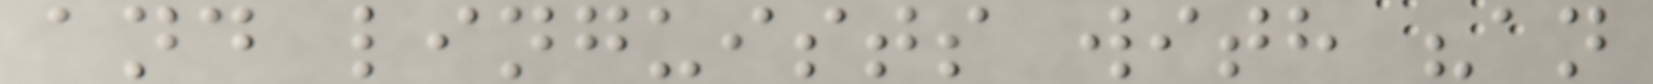and linguists with "an
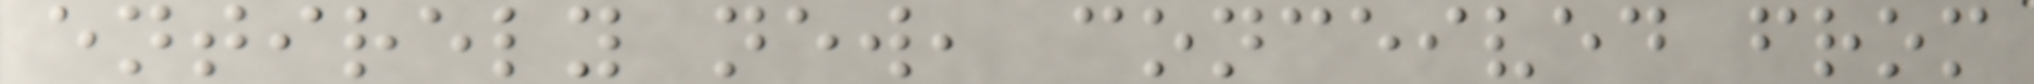entirely new, conceived from
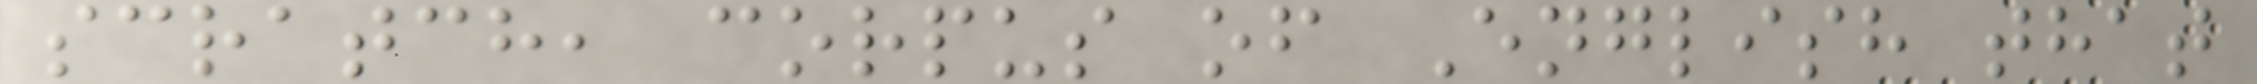scratch, corpus of English that
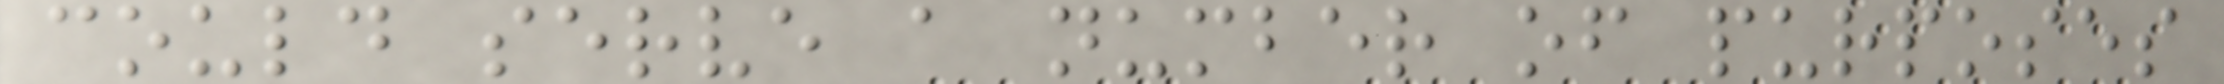could serve a number of purposes
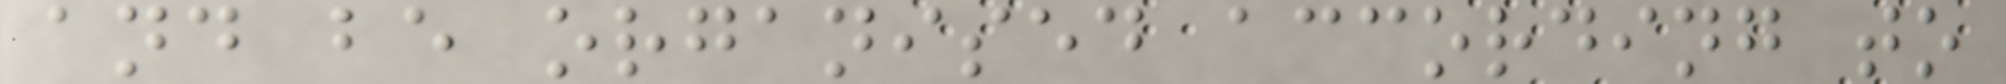and be organised according to
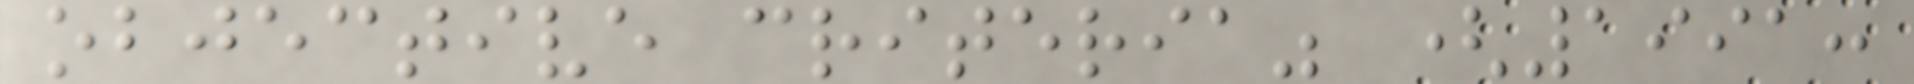objective criteria" (1991:
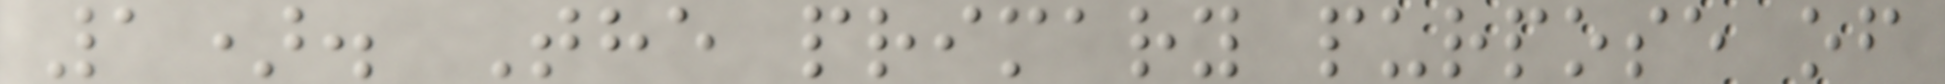1). The primary purpose of
